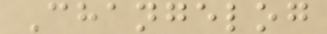Changelog
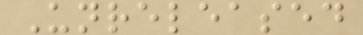Unreleased
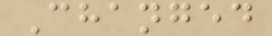Changed
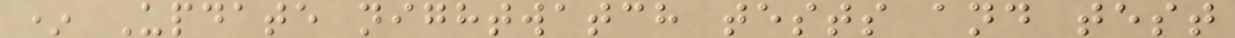* Update nightwatch tests and test
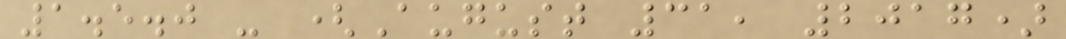1.5.0 - (August 31, 2017)
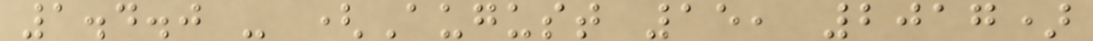1.4.0 - (August 15, 2017)
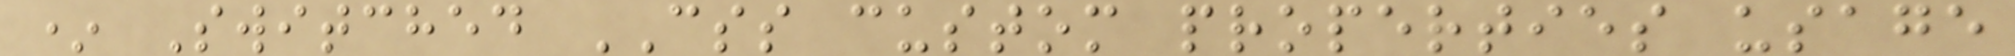* Switched CSS custom properties usage
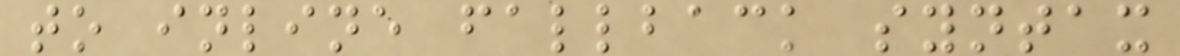to inline fallback syntax
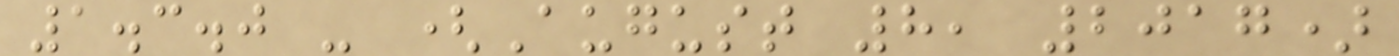1.3.0 - (August 8, 2017)
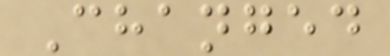Changed
